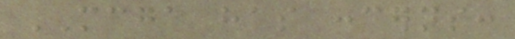MCGA has concerns:
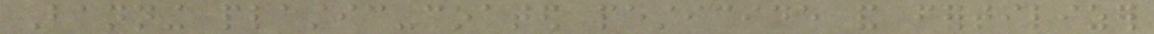Banning plastic-coated pesticide and fertilizer
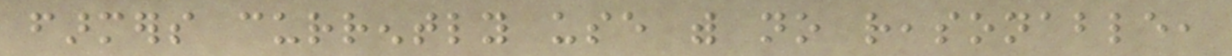farmers currently use with no reasonable,
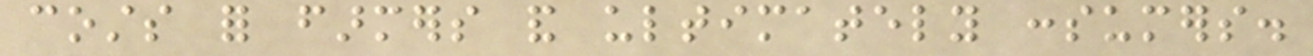costs for farmers and ultimately consumers.
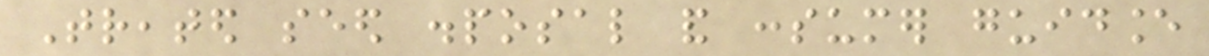Treated seed disposal and consumer guidance
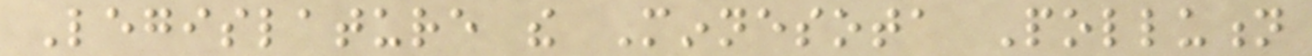Legislature the Minnesota Pollution
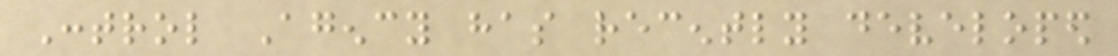Control Agency has recently developed
